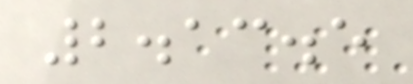2.13.5
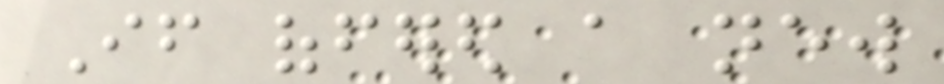If offered a new
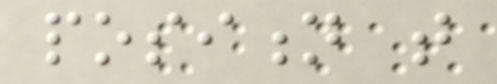position that
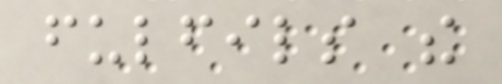fulfils the
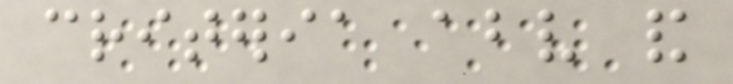criteria above and
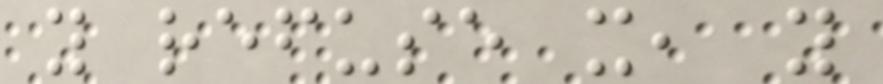you refuse it, you
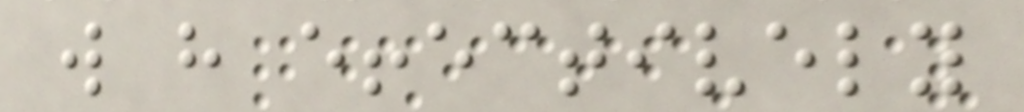will have effectively
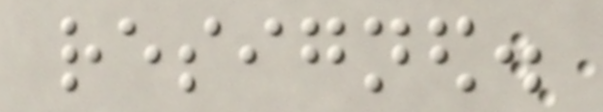resigned.
